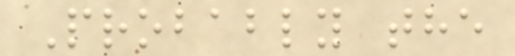Probably the
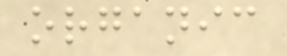organic
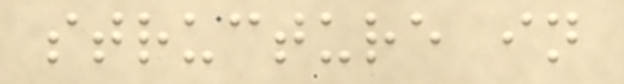structure in
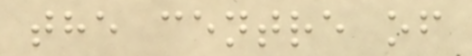the centre of
